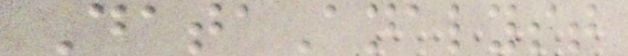DataAnalyst
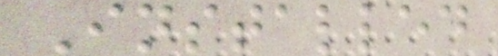Installed
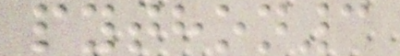python3
